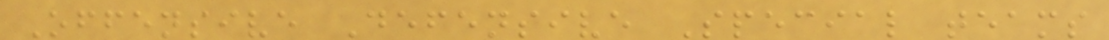Offensive Defensive Special teams
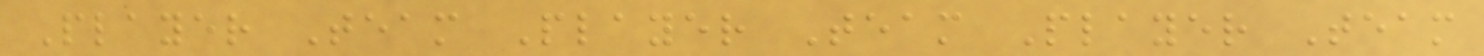Player Team Player Team Player Team
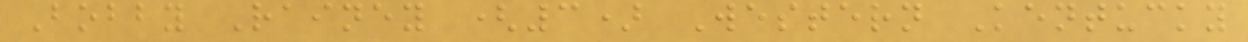Bobby Rainey (3) Western Kentucky
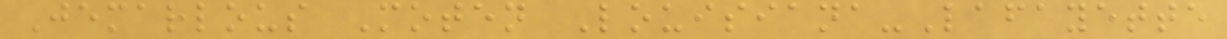Jemarlous Moten Louisiana-Lafayette
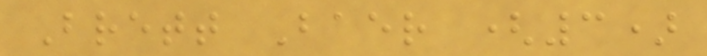Brett Baer (3)
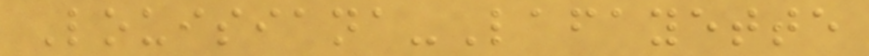Louisiana-Lafayette
